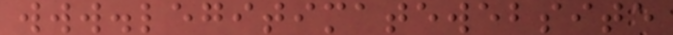www.legitimatewebsite
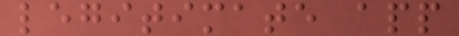legitimate app
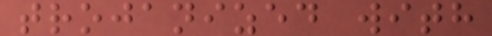trojanized with
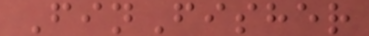FinFisher
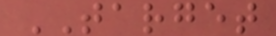TARGET
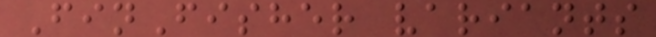FinFisher variants
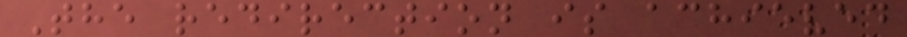The redirection is achieved
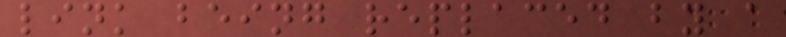link being replaced by a
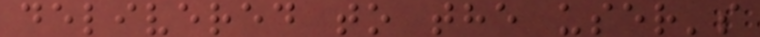delivered to the user's
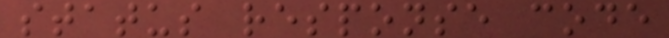status response code
